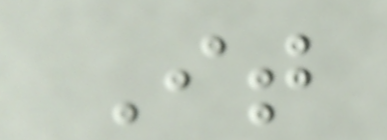It
